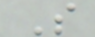S
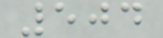504
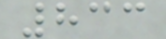833
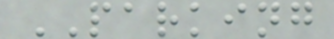PARKING
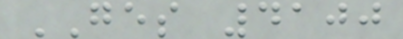GES 4100
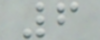6
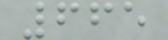665
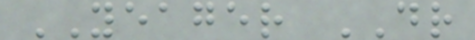YEAGER DR
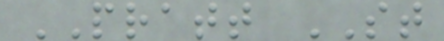PRATT ST
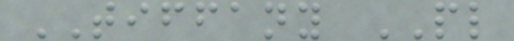TIFFANY PL
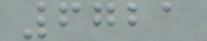6721
